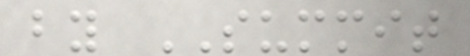by SUMMIT
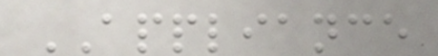APPLIANCE
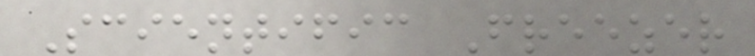Scientific Freezer
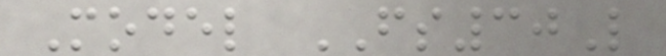Model FS30L
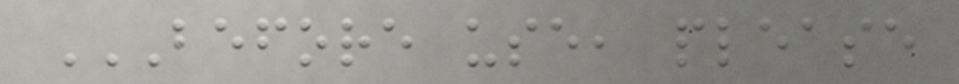BEFORE USE, PLEASE
